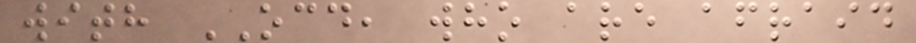with OCD, who are afraid
